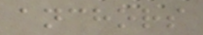anchors
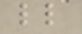ll
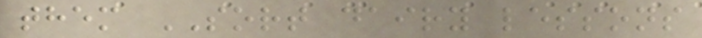them SORT dairy lessons
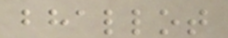bhallot
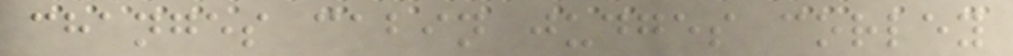changes cabin judges corley
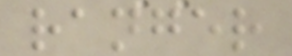ranger
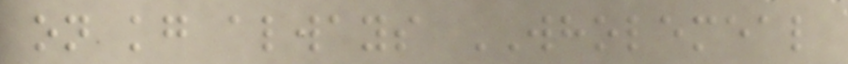on kg always WHOLEMEAL
